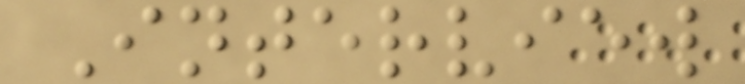Interview
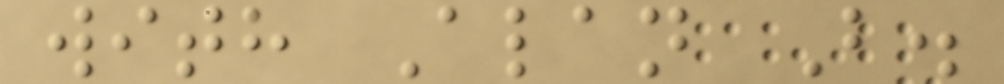with Alan B.
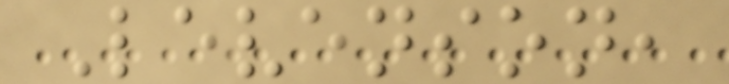Levenson,
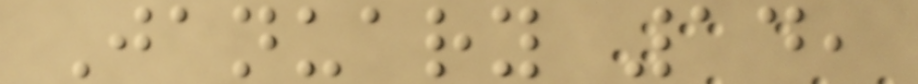January 14,
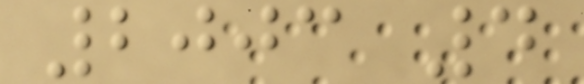2003 4
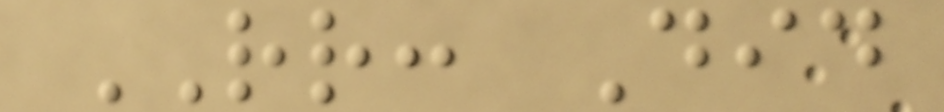RR: Did
